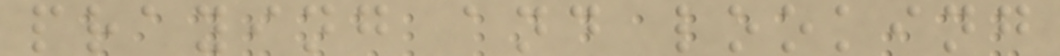praying and looking
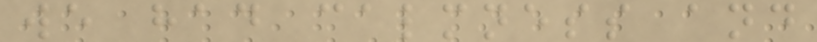we had calmness and
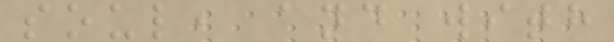soul, and with
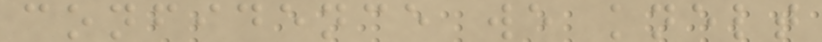confidence we knelt
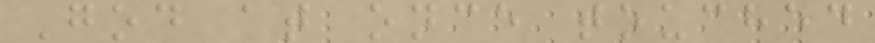God at once touched
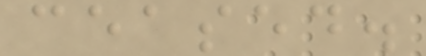ceased.
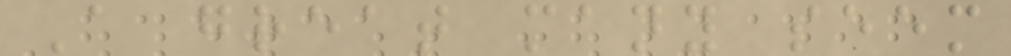A great many seem
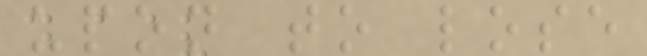upon to lose
